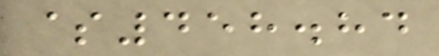$458.84
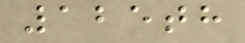125th
